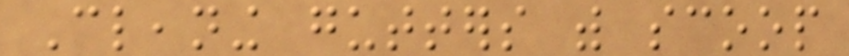Cleaning gutters with scoop
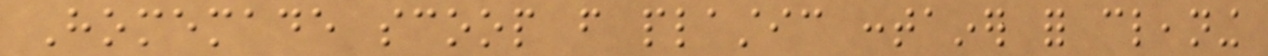Homemade scoop from plastic container for cleaning
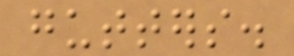gutters.
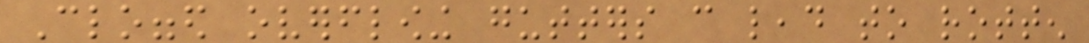Clogged overflowing gutters can lead to rotten
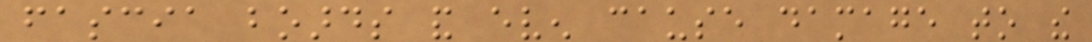fascia boards and even cause damage to the
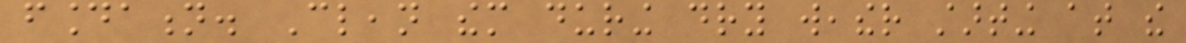foundation. Clean them during dry weather starting at the
